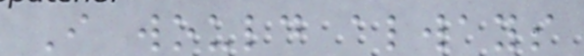I would always
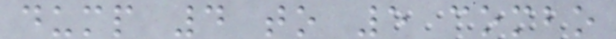dump 4 to 5 combo
